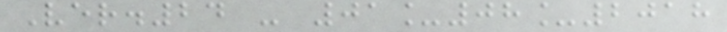Ver.24 - 01_08_2018
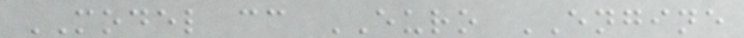MODEL cc EURO ENGINE
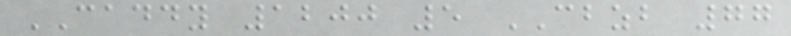CADDY 1200 5 CBZB 77
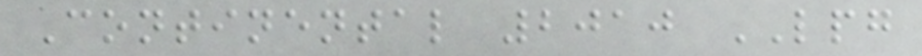Continental 2010 LPG
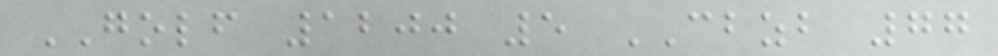GOLF 1200 5 CBZB 77
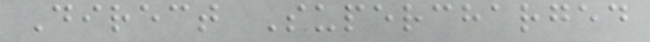Direct Supercharged
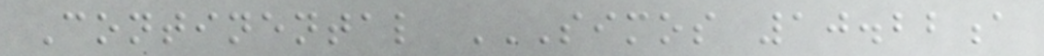Continental SIMOS 10.22A
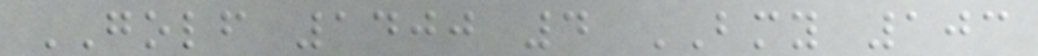GOLF 1400 4 BMY 103
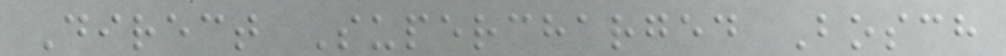Direct Supercharged Bosch
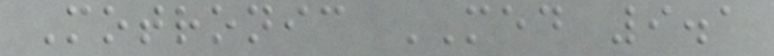Motronic MED 9.1
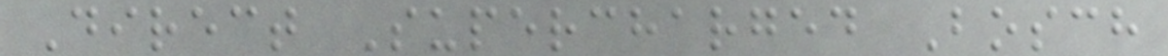Direct Supercharged Bosch
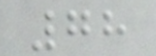78
